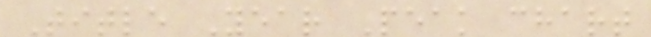Title Year Peak chart
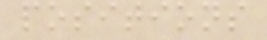positions
